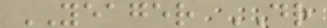YEAGER DR
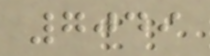7049
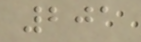201
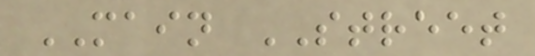MAIN STREET
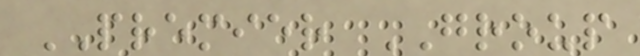PREMIER GROUP
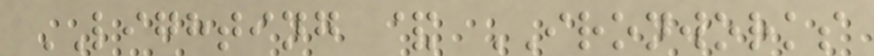LIGHTING & IRONWORKS
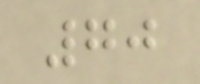70
